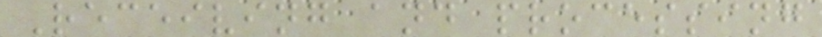Receiving and processing
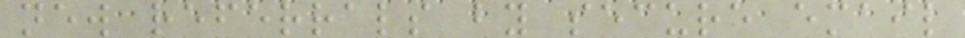new referrals by secure email
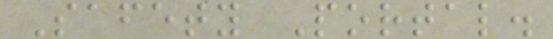Safety Portal.
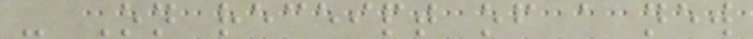- On receipt of a new
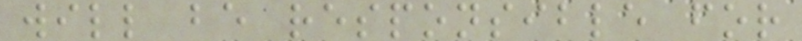will be responsible for
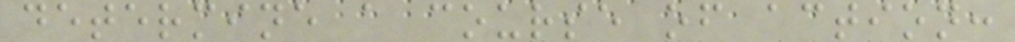determine a course of action:
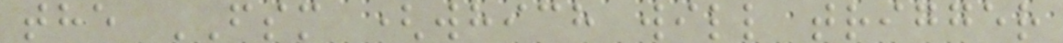the FSM (which will trigger
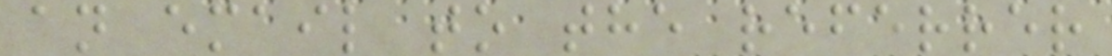an email to the referrer
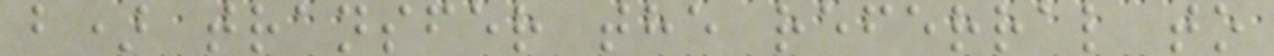b) transfer the referral to
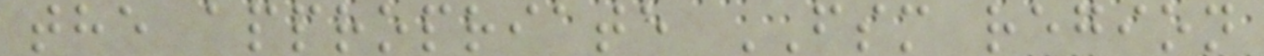the appropriate FSM region
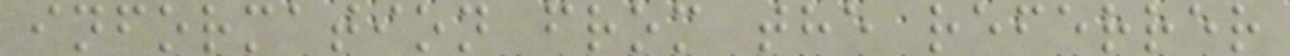information from the referrer
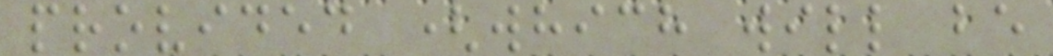provided (which will be
